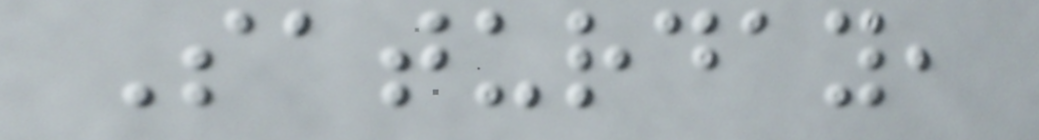Saturday,
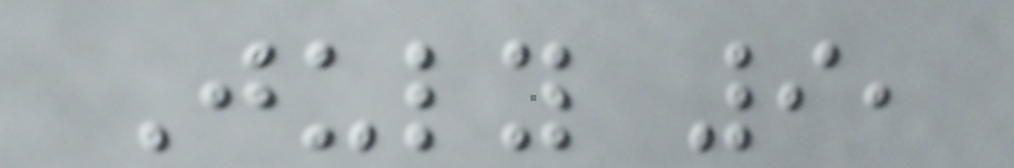July 9,
